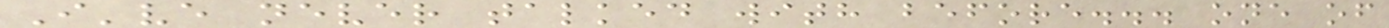I've never talked with before... one of
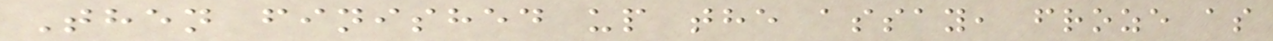Then finished up the assay, froze as
